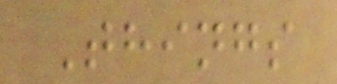Things
